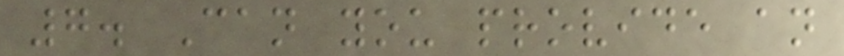7. Can you provide an
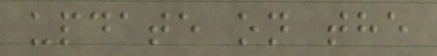update on the
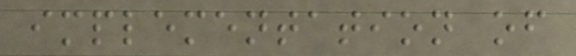implementation of
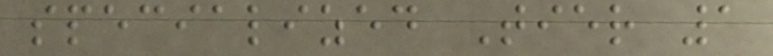specialized Tier 1
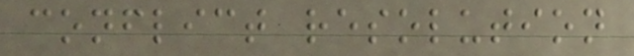conflict resolution
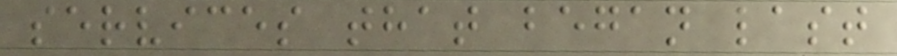services that began last
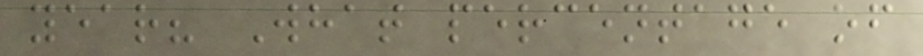year? What percentage of
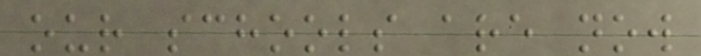our schools are now
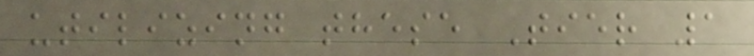utilizing these Tier 1
